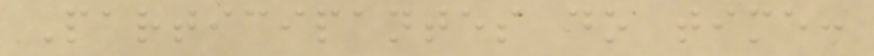Participantes do time:
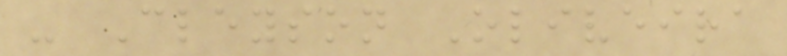- Cleyson Oliveira
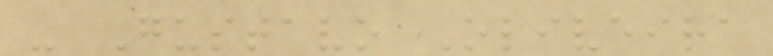- Gustavo Oliveira
